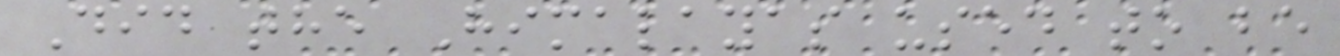Did the Himalayas used to be
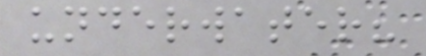underwater?
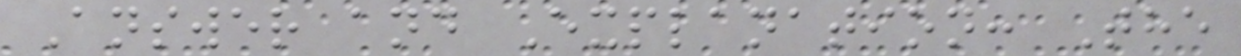Answer and Explanation: The
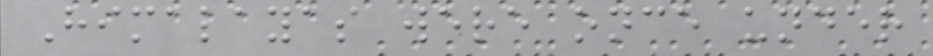Himalayas were once under
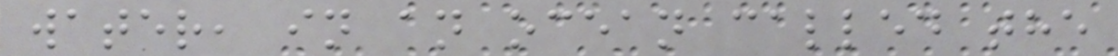water, in an ocean called the
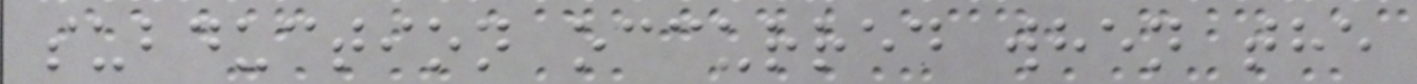subduction occurred when the
